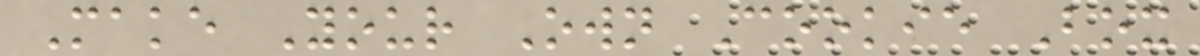Make Your Own Cookie Box
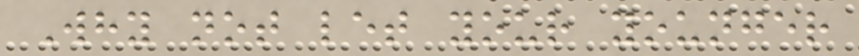Why not let your younger
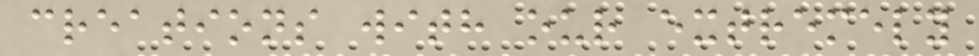creations with our extremely
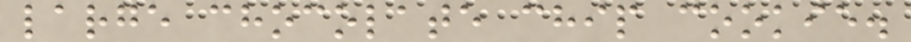large chocolate chip cookie.
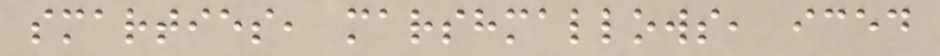smarties, marshmallows, iced
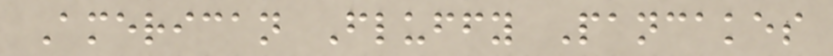American Fluffy Pancakes
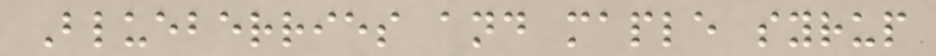Blueberries and maple syrup
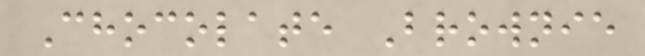Chocolate Brownie
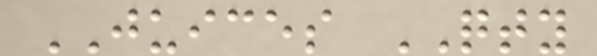JUICES QTY
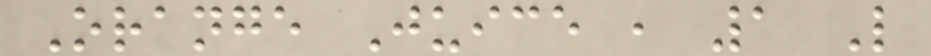Orange Juice , 1 L
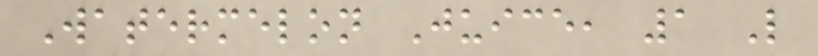Watermelon Juice, 1 L
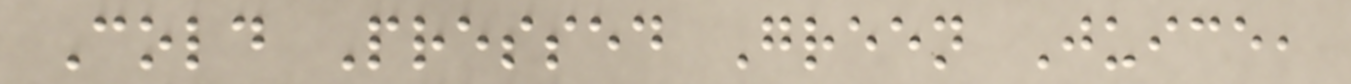Cold Pressed Green Juice,
